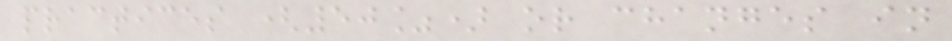practices (50%) or changes in
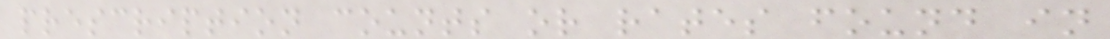prescription counts or rates found in
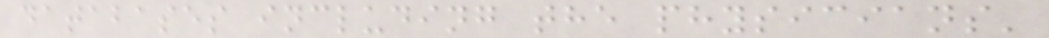databases including the physicians'
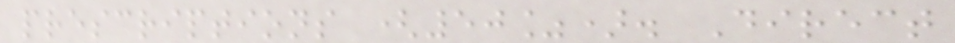prescriptions (50%). Direct
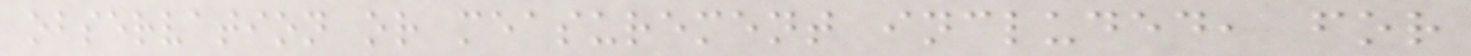observation or measurement included, for
